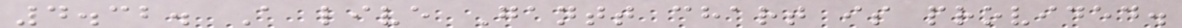4.32. A live Gantt chart is provided.
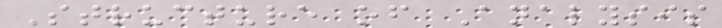Structure of Analysis
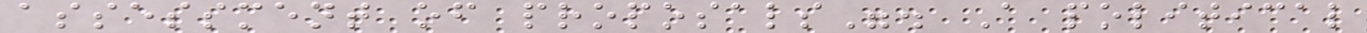assessment of proposals". A political
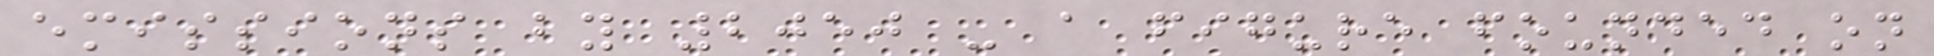emissions by 2050 - a figure founded on
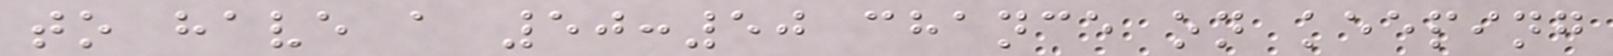to have a 50:50 chance on keeping
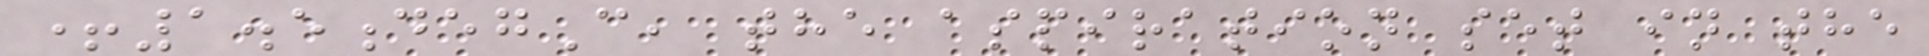+1.5degC, the aspiration set in the
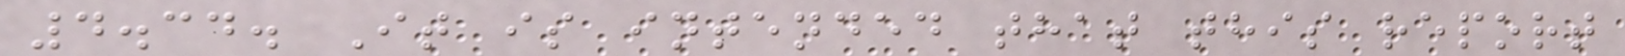4.34. It is intended that this report
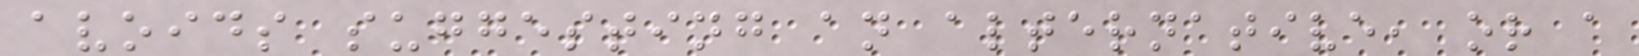avoids suggesting an alternative, or a
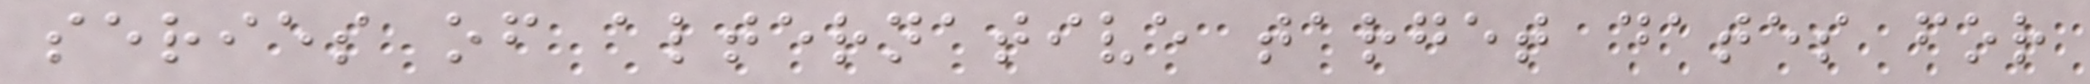series of alternative target dates for
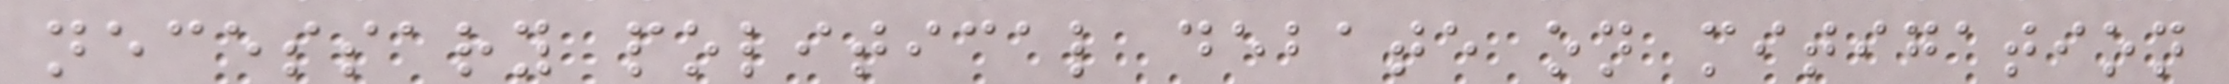necessary political debate on mitigation
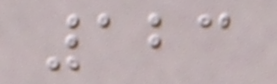123
